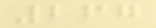267
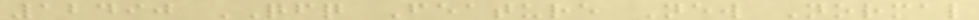12490 QFQ Feature New Normal
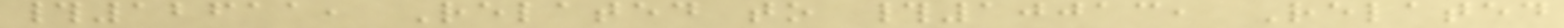#12611, Related to #10013, Related
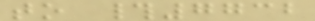to #7732
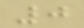0
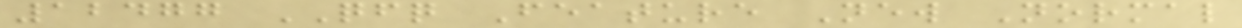12477 QFQ Feature New Normal
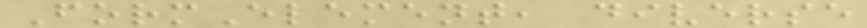FormElement, diverse
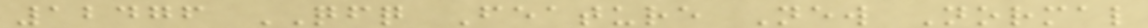12476 QFQ Feature New Normal
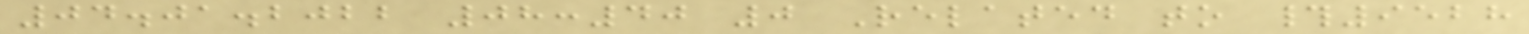04.01.2022 08:40 0 Related to #9528
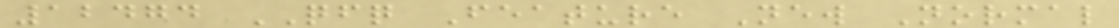12474 QFQ Feature New Normal
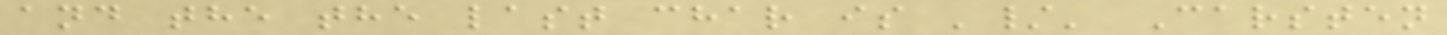and the the last char is '/' Carsten
